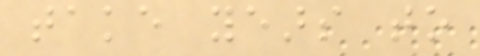take years to
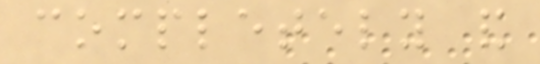completely and
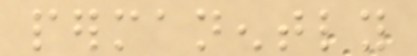permanently
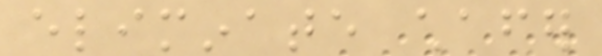eliminate chafer
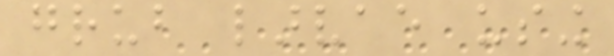grub larvae using
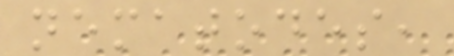nematodes,
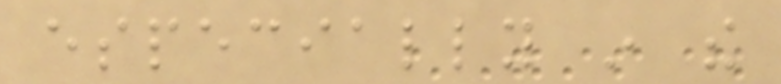especially in the
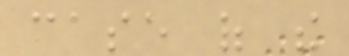case of the
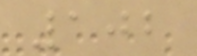102
